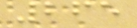265
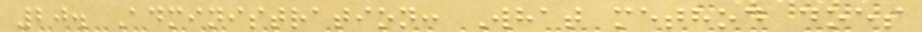20. Administration: What method does
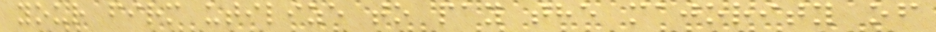your firm utilize to pay the majority of
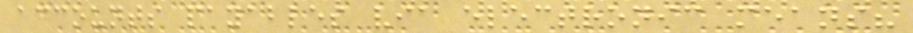accounts payables via electronic means?
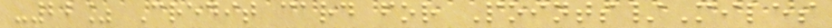-22% Credit card for Points/Miles
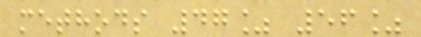methods 47% 56%
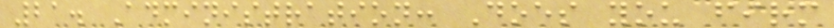21. Administration: Does you firm
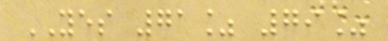YES 71% 79%
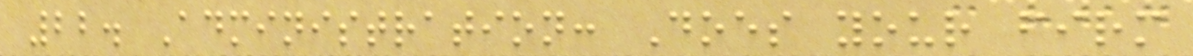22. Administration: Does your firm
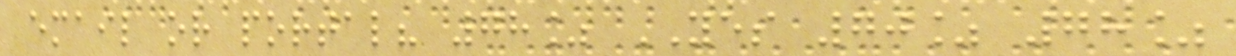email or portal? 78% YES 70% 78%
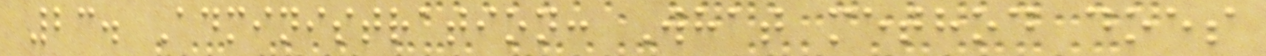23. Administration: What method does
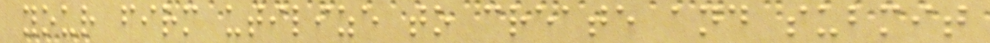your firm utilize to create and submit
